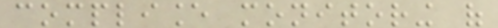compliance monitoring of
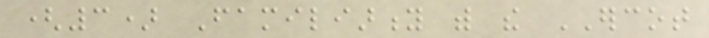(3) Familiarity with the ERCOT
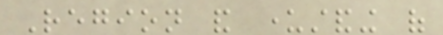Region and understanding of
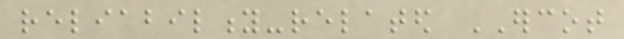reliability-related ERCOT
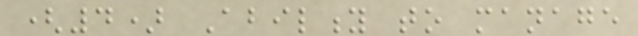(4) Ability to manage
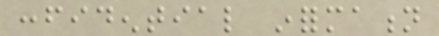confidential information
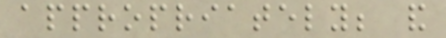appropriately; and
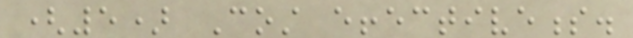(5) Cost effectiveness.
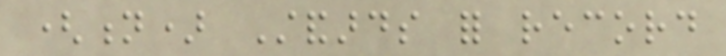(n) Standards for record
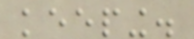keeping.
